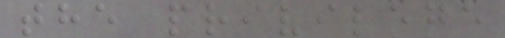the privilege
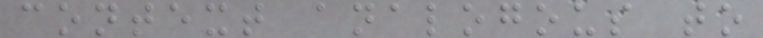context analogous to
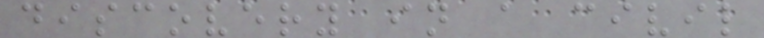discovery in a civil
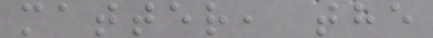matter, the
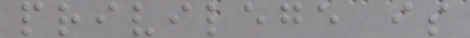privilege is
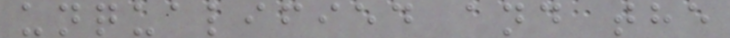unqualified and the
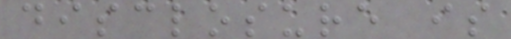disclosure is
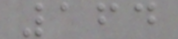164
